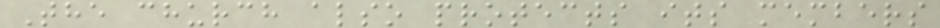The church also protects its members
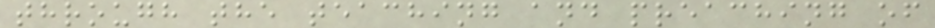through the teaching and preaching of
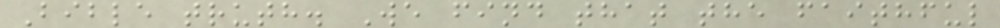Bible truth. We find that the faithful
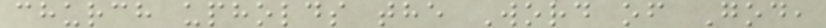church upholds the Word of God,
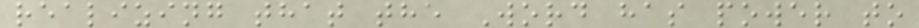realizing that the Word has power to
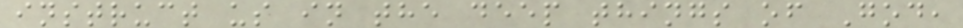instruct us in the deep things of God,
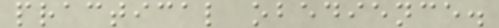practical obedience.
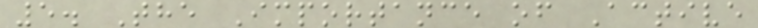5. The Importance of Active
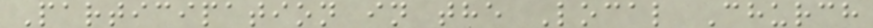Participation in the Local Church
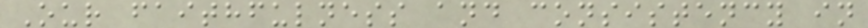Our faithfulness and consistency in
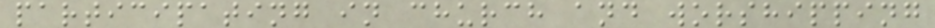participating in church and worshipping
